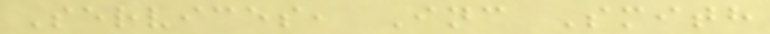Services, Inc Smith
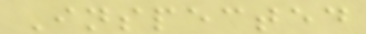Inspected
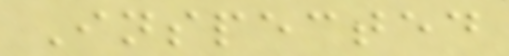Inspected
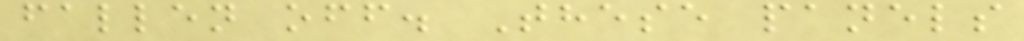fallen off. These panels
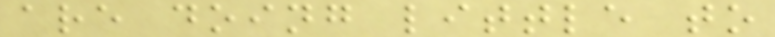are doing little to
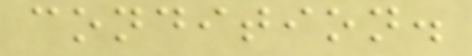condition.
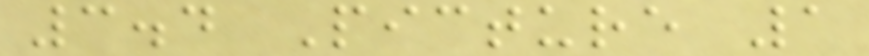3.4 Picture 1
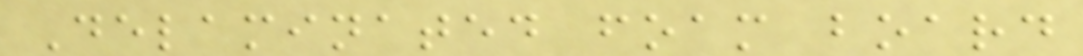Delaminated foam board
